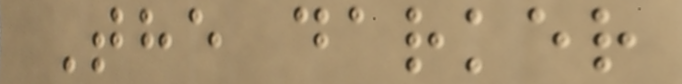The darker
